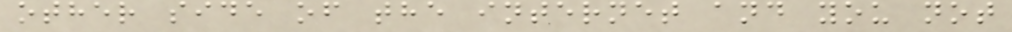other side of the internet and you not
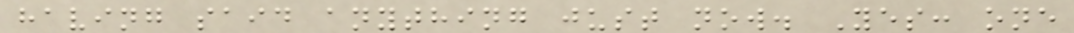having said anything just now. Yes: one
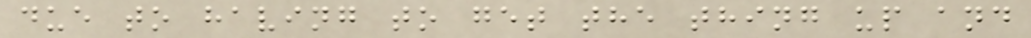due to having to get the thing up and
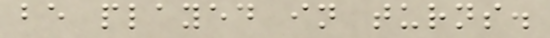be played in turns.
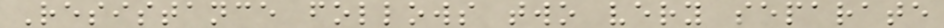Resistance follows two very separate
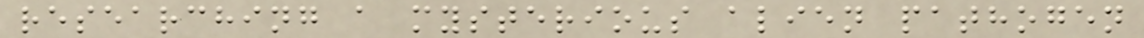researching a mysterious alien pathogen
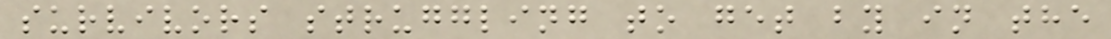survivors struggling to get by in the
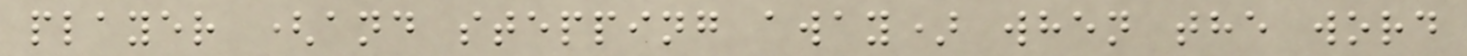player (and stepping away) when the word
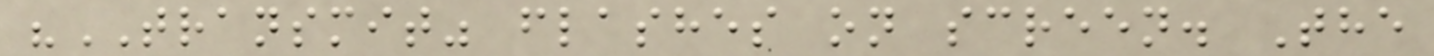"TRANSMIT" flashes on screen. The
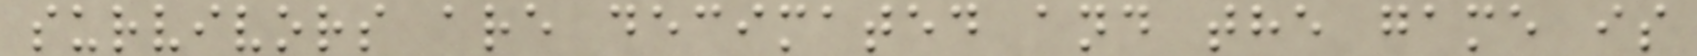survivors are decimated and the game is
